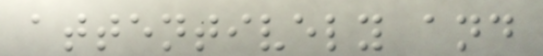attentively and
